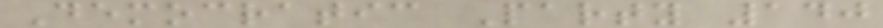Democratic Party 140
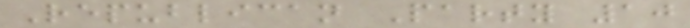Republican Party 10
